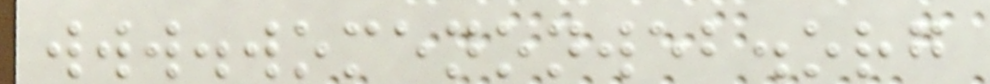www.womenonweb.org
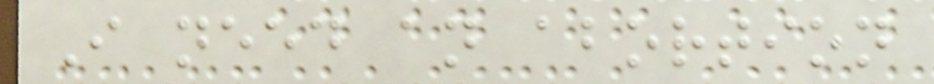I need an abortion
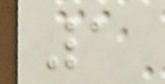1
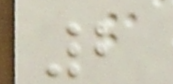2
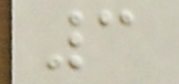3
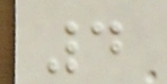4
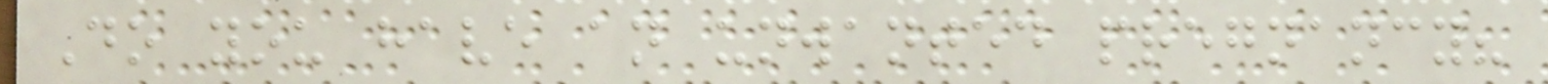Do you have an unwanted pregnancy?
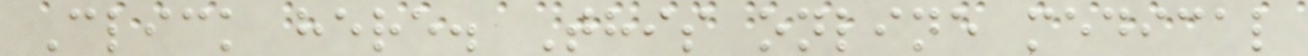Click here. This online medical
